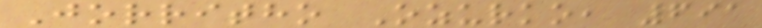Jorritho Ozurko, 691
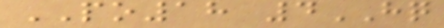PO18 4HQ
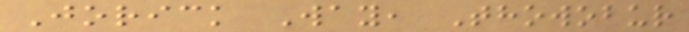Jorick Way, Thowobur
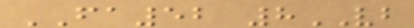FA52 8VB
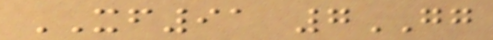XF91 7GG
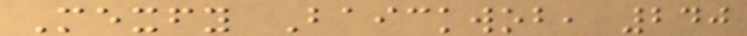Mexfy Baickwob, 240
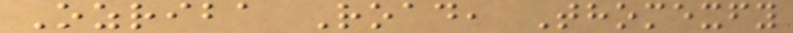Ozriba Road, Thomexfy
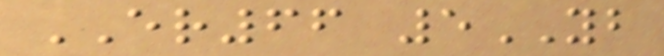ER66 5YB
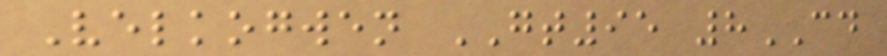Velkogwen GT95 8CD
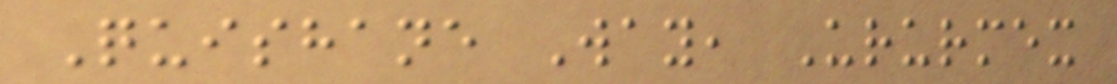Quishane Way, Ururmex
